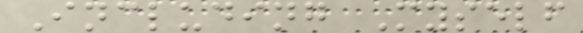Including Myself
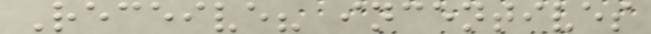Receive? incentives
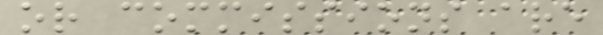or commissions are
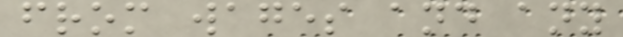from wages and any
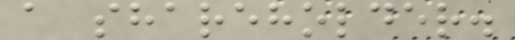a shareholder.
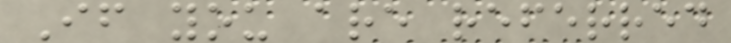If you are referred
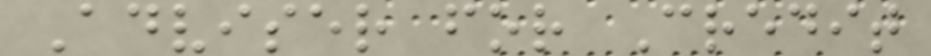Adviser for Credit
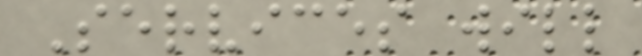Services will
